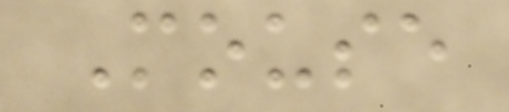Mouse
